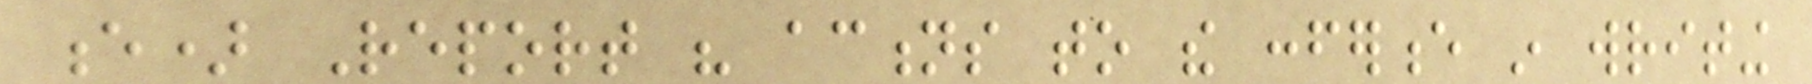e) Report his actions to the conference in writing
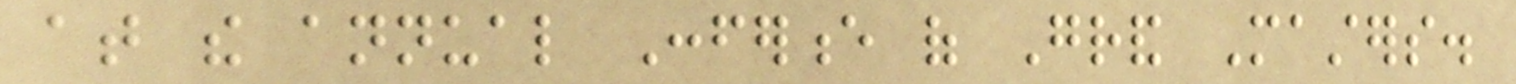at the annual Conference of Grand Masters.
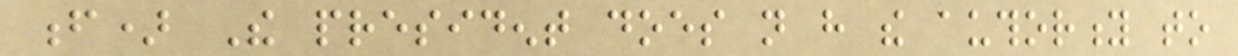f) The president does not have the authority to
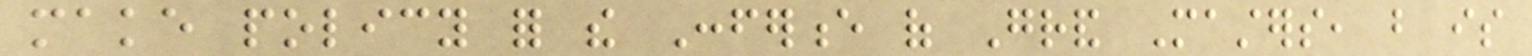make policy for the Conference of Grand Masters, but is
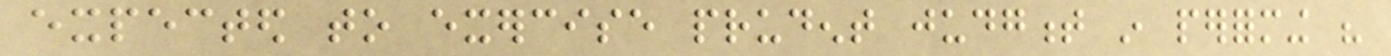expected to exercise prudent judgment in performing his
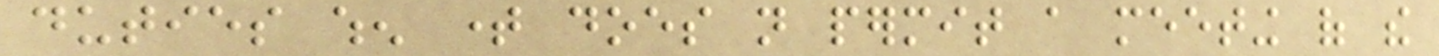duties when time does not permit a meeting of the
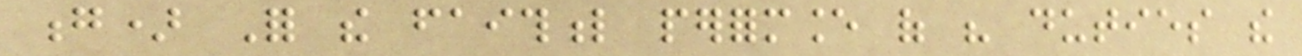g) For the faithful performance of his duties the
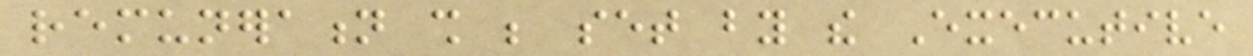remuneration shall be set by the Executive
